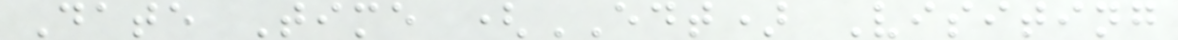Date Time (EDT) Visiting
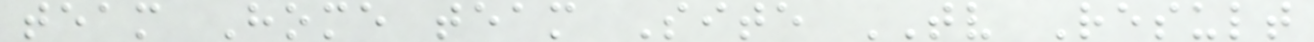team Home team Site TV Result
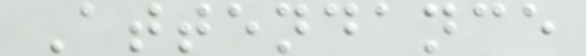Attendance
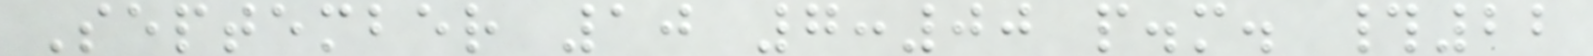September 10 7:00 p.m. #22
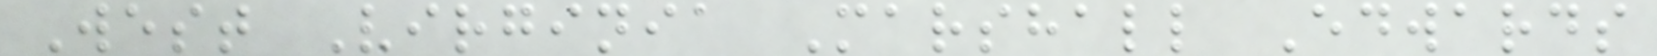West Virginia Marshall Edwards
